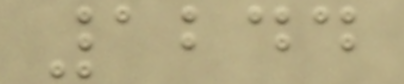1244
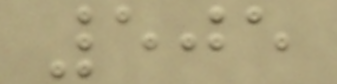505
